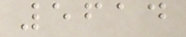5614
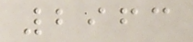2963
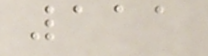111
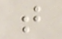t
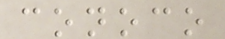conoco
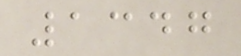1347
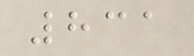831
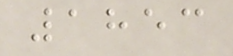1853
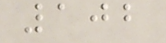102
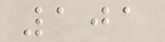101
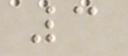3
